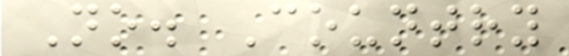No. Country
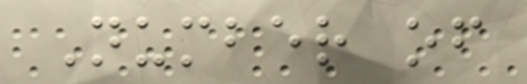Number of
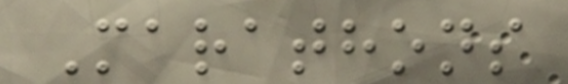Marathons
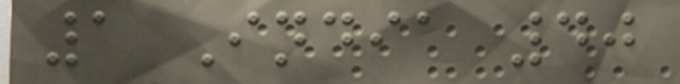1 India 40
